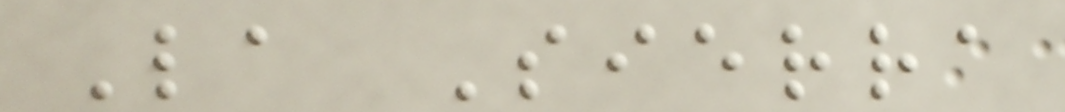La Sierra
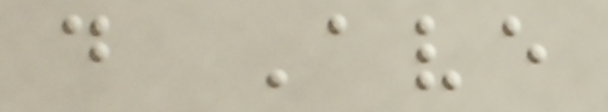d Ave
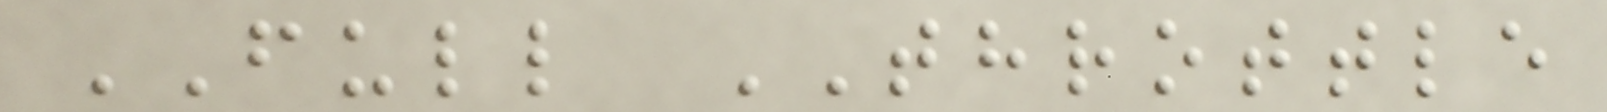FULL THROTTLE
